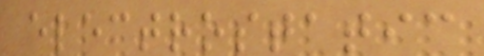electrostatic
